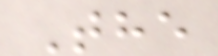The
